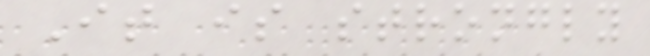It is strongly
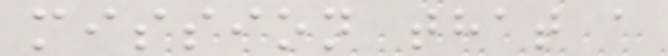mission that a
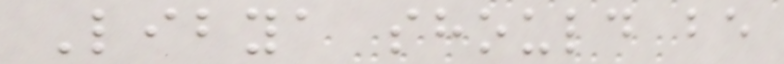Libya should be
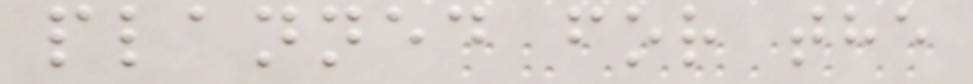planned for the
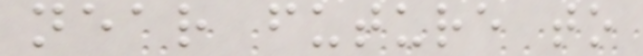near future to
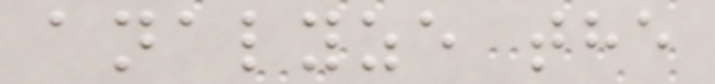analyze the
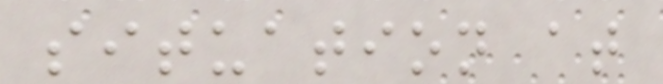situation at
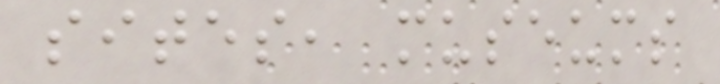sites, museums
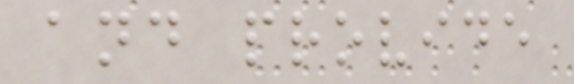and provide
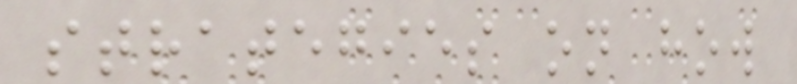strategies on how
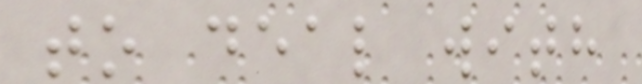to deal with
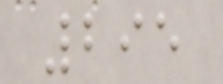295
